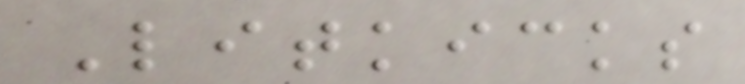Litkicks
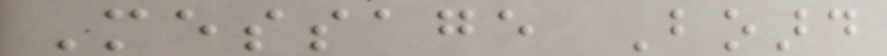Message Board
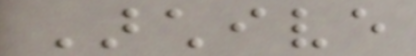Archive
